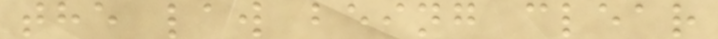the law being clear
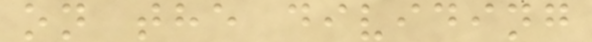on the dividing
